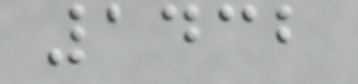1432
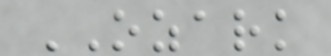OZARK
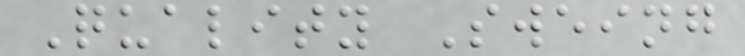Quality Sweing
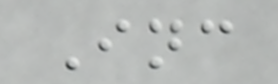Inc
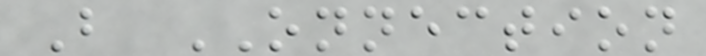B ONNECTION
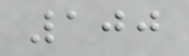100
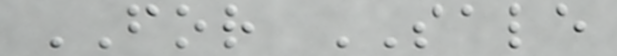FOR SALE
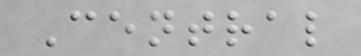Central
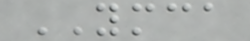YMCA
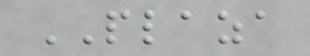PLAZA
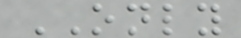ONLY
